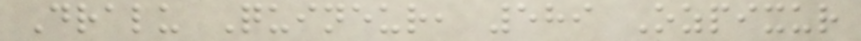Dralu Quineur, 589 Ozpixur
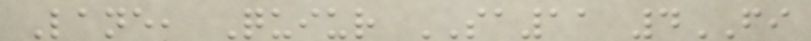Lane, Quiur SA11 4FI
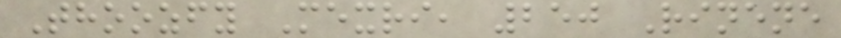Thoozfy Mexri, 250 Rinene
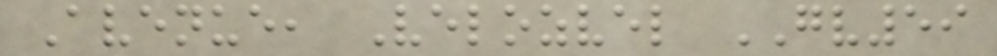Avenue, Velozvel GV59
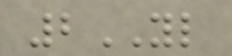2YL
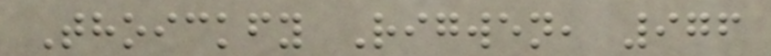Thoickfy Rigwen, 976
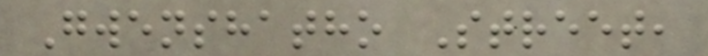Gwenshatho Street,
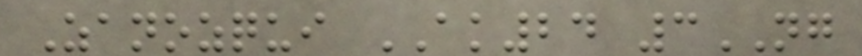Zanozqui AK24 3NG
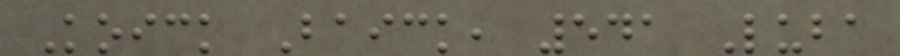Koick Baick, 541 Luba
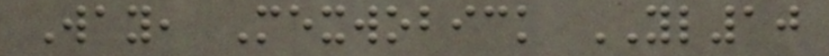Way, Mexwobick YL10
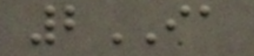2IA
